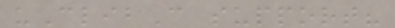uClibC support?
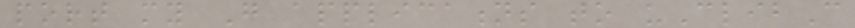port my Go applications to uClibC
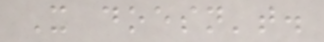It doesn't.
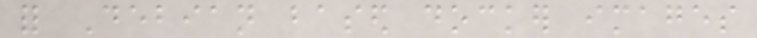for Debian based docker images
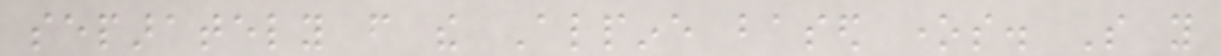separately from the Alpine based ones. So you
